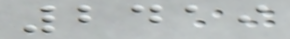2419
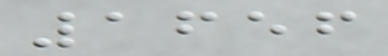1656
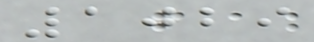1029
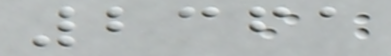2361
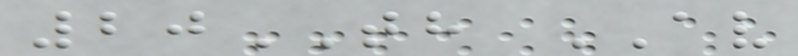20TH AV
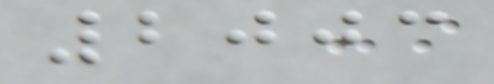2003
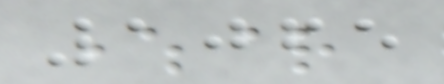1065
